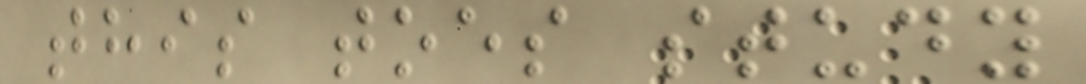this toes study
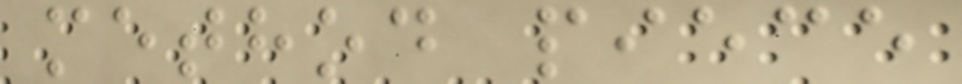method piece
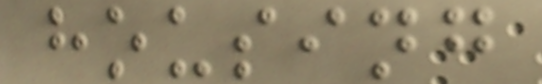housing
